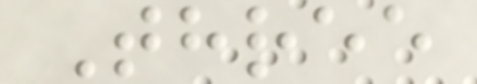Three
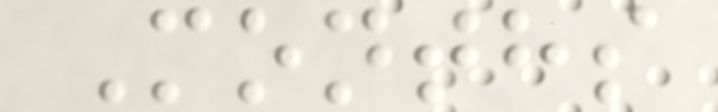Months
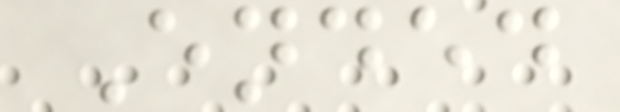Ended
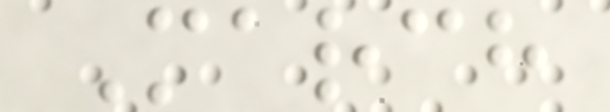March
